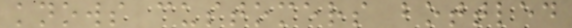knows customers bottled
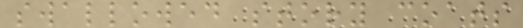swallowed story coats
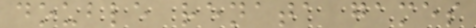double renata games
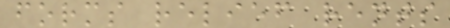forms relief rents
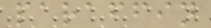paraffin
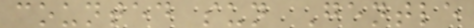counted sun Gentle
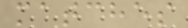matches
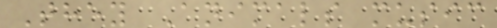They Animals music
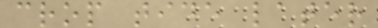crop tide later
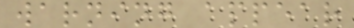warning appear
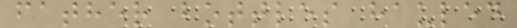father bottles hauled
